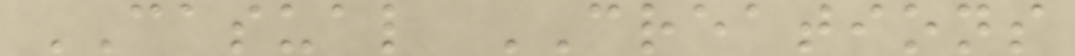CASUAL CREATIONS
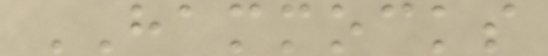HAMMOCKS
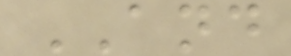AND
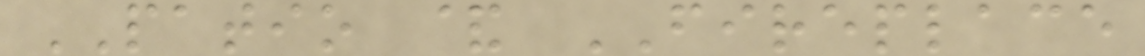PATIO & FIREPLACE
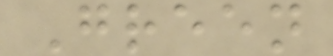Green
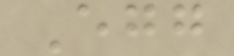Egg
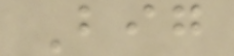Big
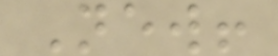New!
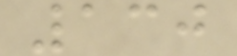130
